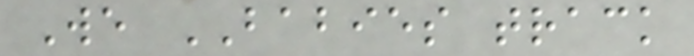We BABIES track
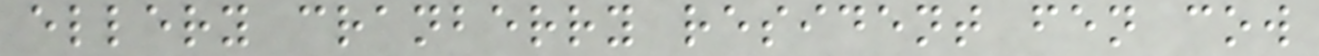ellery cranberry resident fen cow
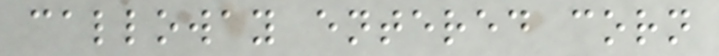calloway entered corn
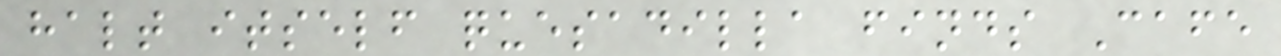halt itself quesadilla finds Cafe
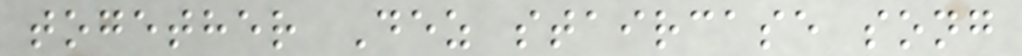together Dez staircase song
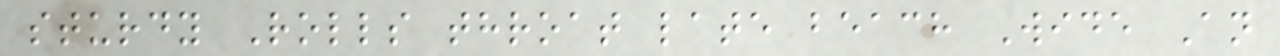sturdy Rolls throat late beach Wide An
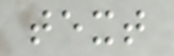text
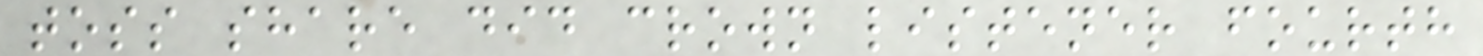toss share did crown listener fourth
